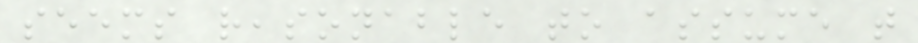seems reasonable to assume that
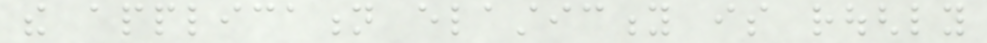the application elasticity is roughly
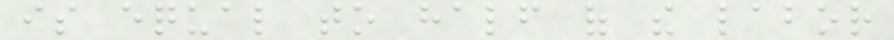is equal to half of the labor
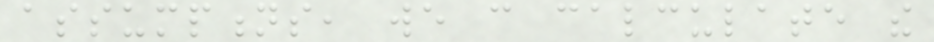assumptions, we can calculate the
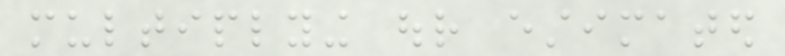multiplying our estimated
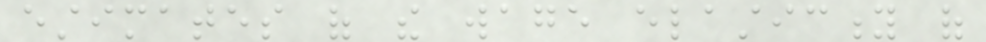estimates of the wage elasticity of
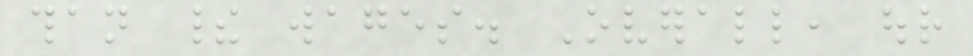than their wages. Overall, our
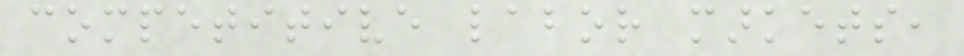competitive labor markets,
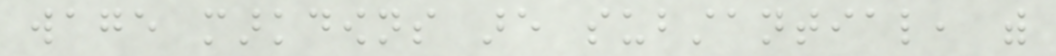wage markdowns are substantial, with
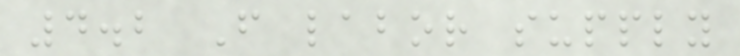4.2 From labor supply
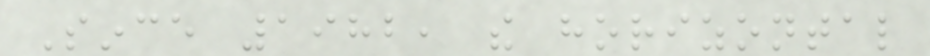Since 1982, the horizontal
